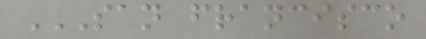SAN FRANCISCO
